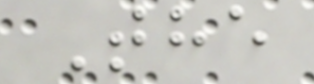The
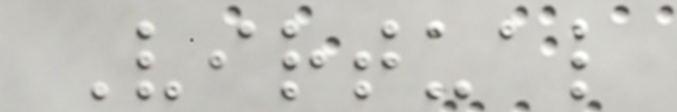Virtual
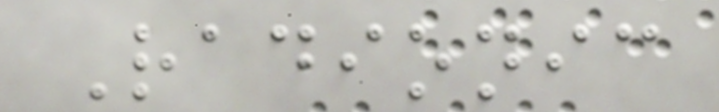Radionic
